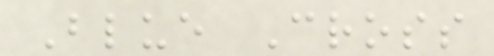Blue Cross
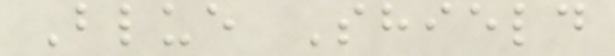Blue Shield
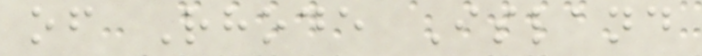of Rhode Island
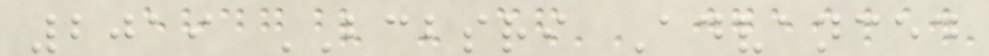2019 BCBSRI Advanced
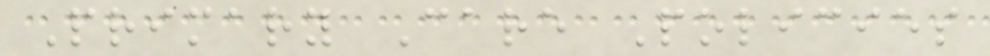Primary Care Policies
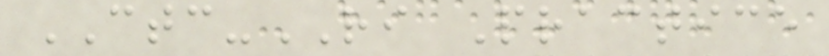CTC-RI Practice
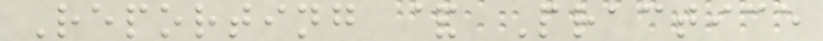Reporting & Practice
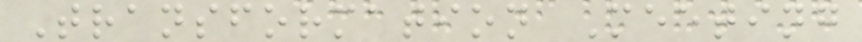Transformation Meeting
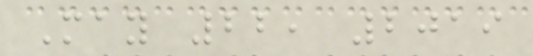May 22, 2019
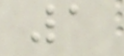1
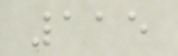115
